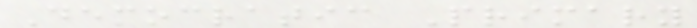Democratic Primary
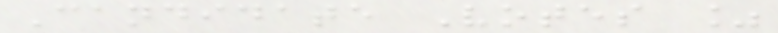Candidate Votes %
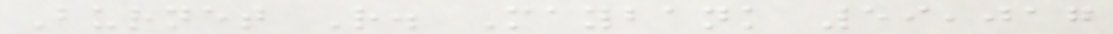Burnet R. Maybank 59,017
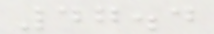47.4
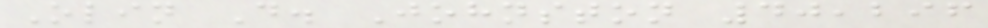Olin D. Johnston 40,296
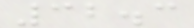32.3
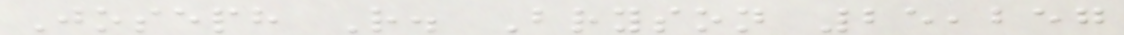Joseph R. Bryson 25,257
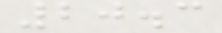20.3
